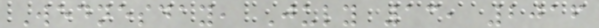Wednesday, July 13, 2016
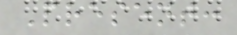Present:
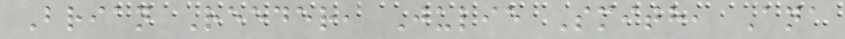Brian Reeder, Julie Smith, Ana
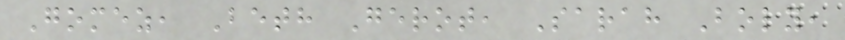Gomez, Beth Gerot, Sarah Boly,
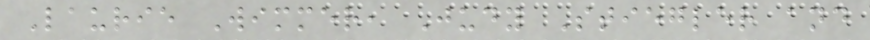Laurie Wimmer, Judy Stiegler and
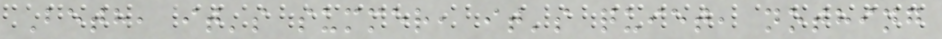Beth, it's summer, it's quiet, nothing
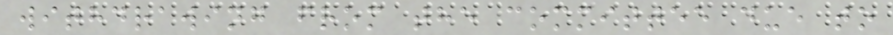withdrawing from the committee due to
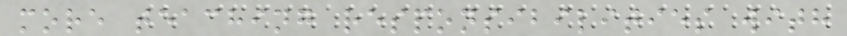more teaching responsibilities with
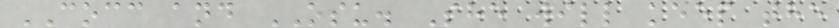COCC and OSU. She will keep the
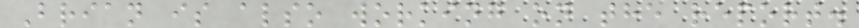Brian is also working on the report.
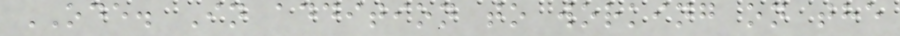ODE. In addition to working on the
